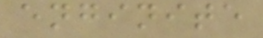enginite
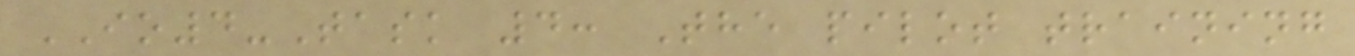IO4-Task 4: The pilot training
